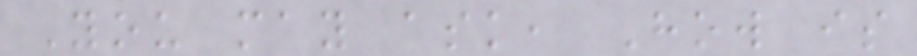You may ask, How is
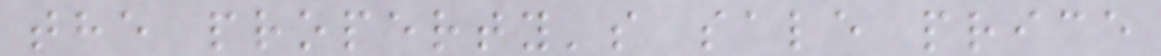the property's sale price
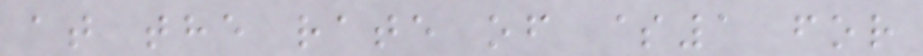at the rate of $1 for
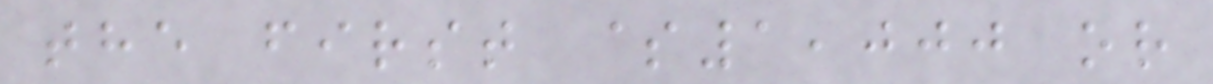the first $1,000 or
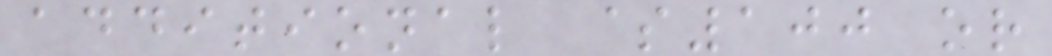additional $100 or
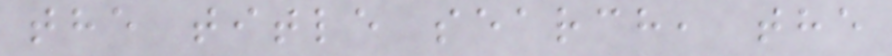the title search, the
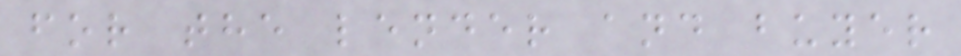for the lender and buyer
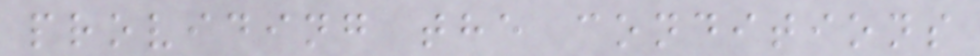providing the conditions
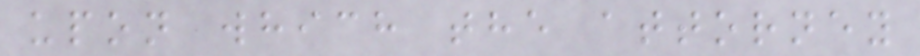upon which the attorney
